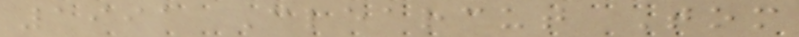1991 Clearcut Tom
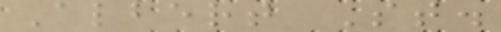Albert St.
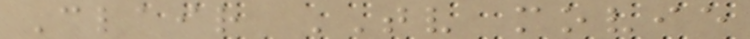Clair TV movie
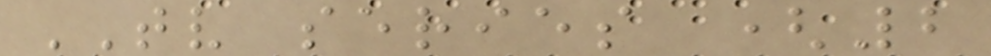TV series (2
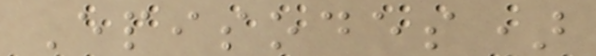Episodes)
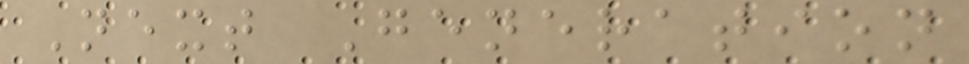Next Generation
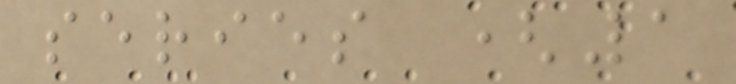series (1
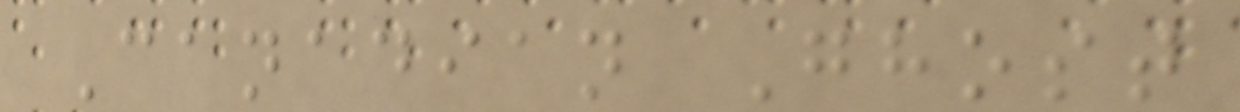Canadian Ghost
